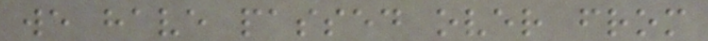we have passed over from
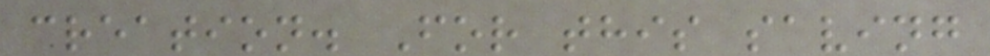creation. For this saving
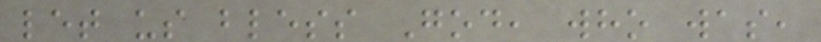let us bless God, who was,
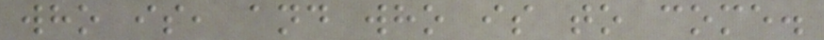who is, and who is to come.
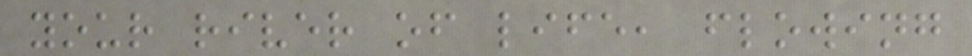your river of life, flowing
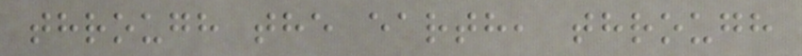through the earth, through
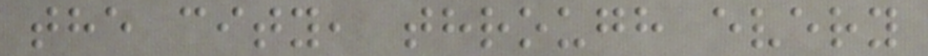the city, through every
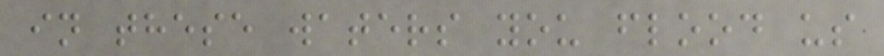in these waters you flood us
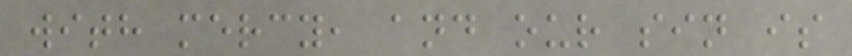with mercy, and our sin is
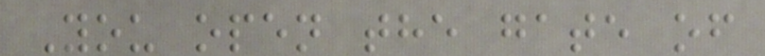You open the gate of
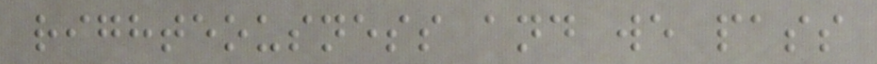righteousness and we pass
